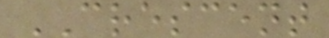CRESCENT
